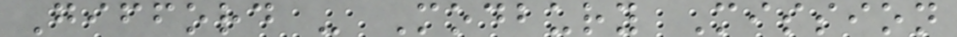Gifford - Modbury Mission
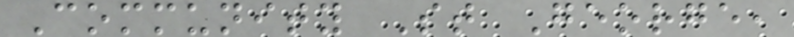Community St George,
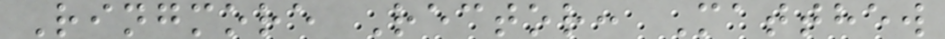Ringmore Rector: Matthew
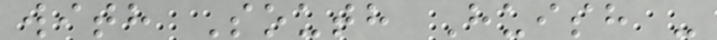with South Huish -
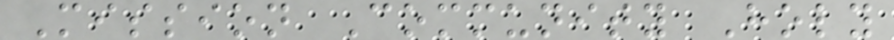Mission Community Holy
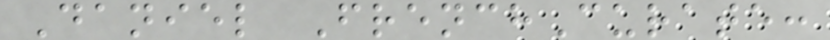Daniel FrenchCurate:
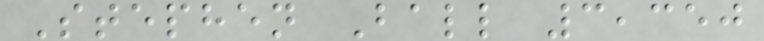Stephen Ball 3,350
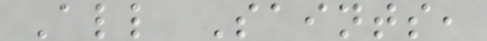All Saints,
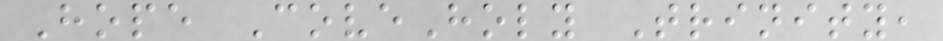Hope CoveHoly Trinity,
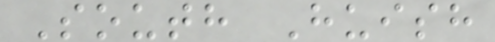South Huish
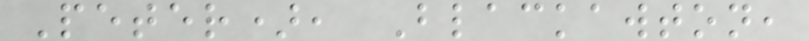Peter), Blackawton,
